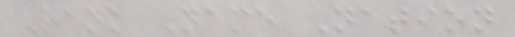Rank Name Nation
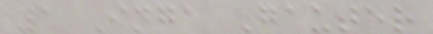1 Inga Gauter
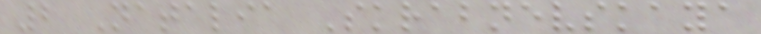2 Natalia Skrabnevskaya
